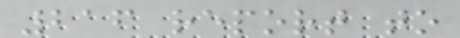216 report to
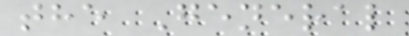the General
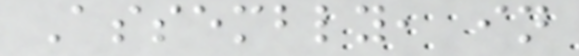Assembly, in
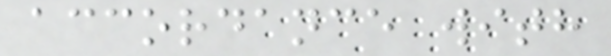accordance with
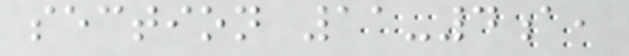section 11-4a,
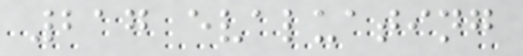217 evaluating
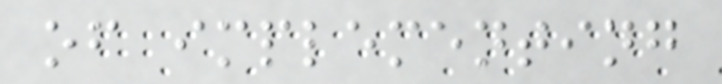of implementing
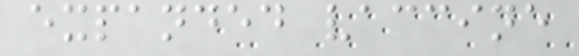expanded vaccine
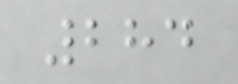284
